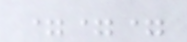===
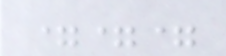===
